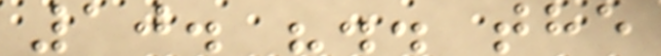10. ".. the
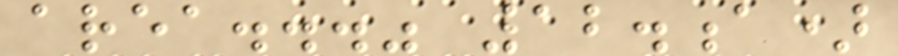area..." 12.a)
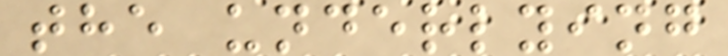the underlying
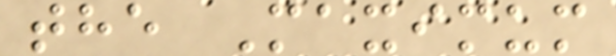the Maximum
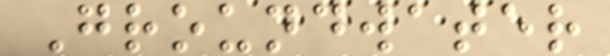Groundwater
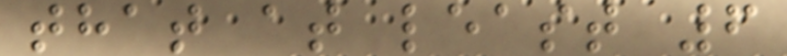that at least 6
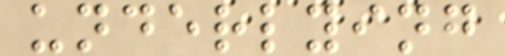underlying
